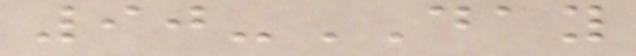90-DAY
